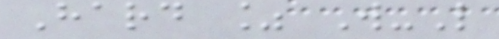Hard % W-L
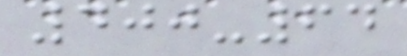400-64
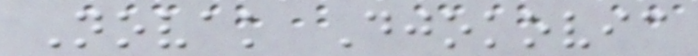Novak Djokovic
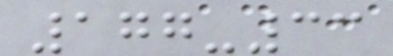177-33
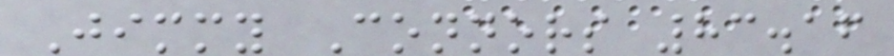Jimmy Connors 83.16
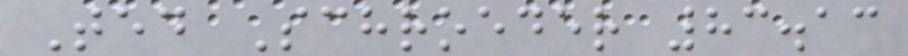Ted Schroeder 83.13
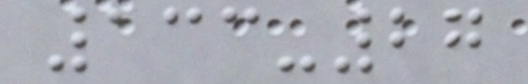133-27
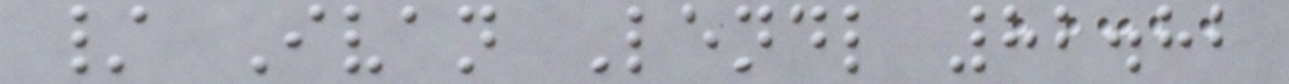/ Ivan Lendl 82.82
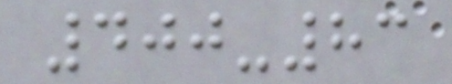400-83
